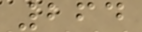264
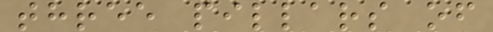three pillars of
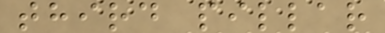third pillar
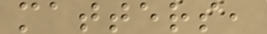matters,
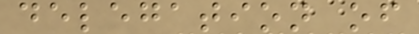delegation of
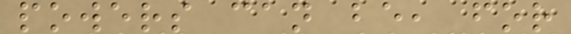powers can be, for
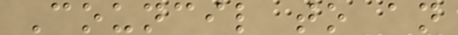Council to an
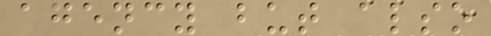agency but also
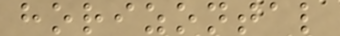horizontal
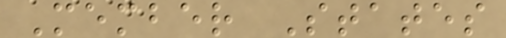Member States
